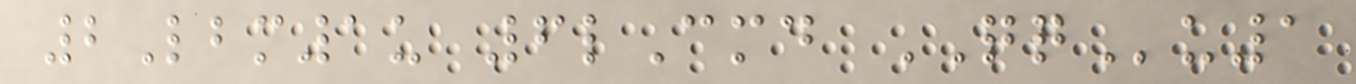2Lbm1u 6lCmd QQu1
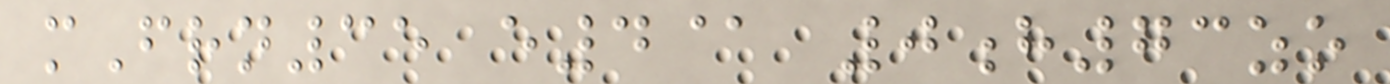mFrn35 e4@ 0h73zo
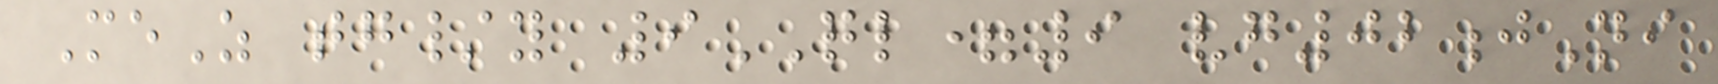MeZ tg/y 9QL=9 vg02jNi
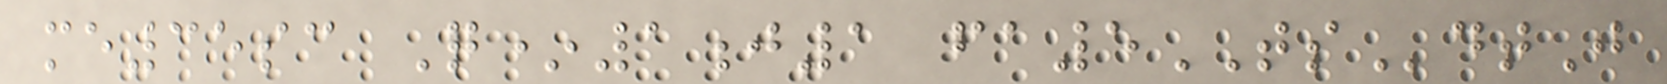me35sc Q*1j1 fa5TSdtJ
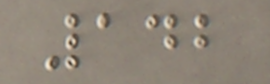142
